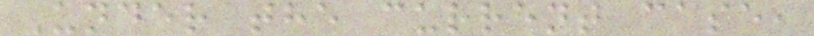Under the current case,
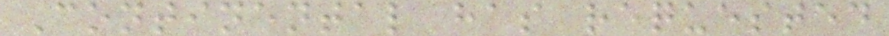Continental has requested
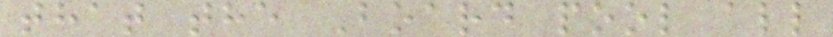that the Board pool all
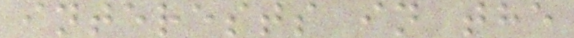interests in the
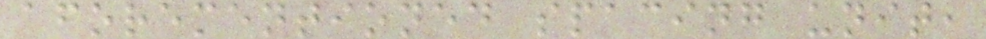aforementioned spacing unit,
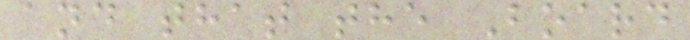and that the Board
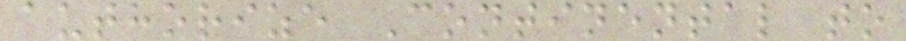authorize Continental to
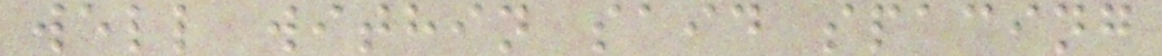well within said spacing
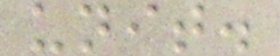unit.
